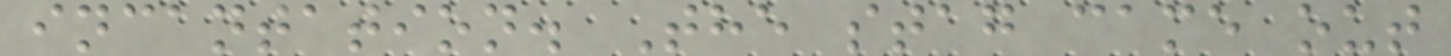incantation. The stag came out
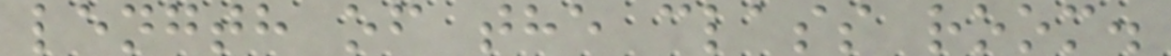length of the class room.
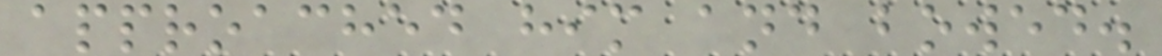approached him and bowed.
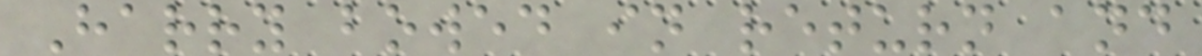Harry bowed in return and
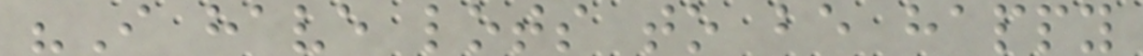"I have lots to be happy
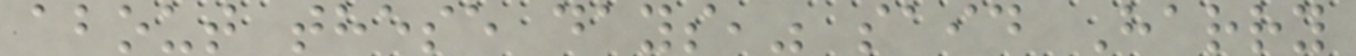about these days," said Harry
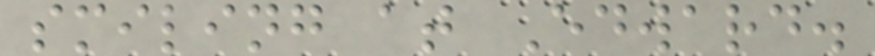smiling at Edward.
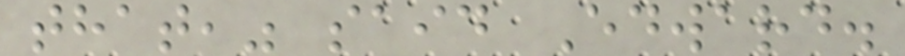that," said Edward.
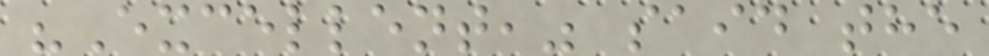"Excellent," said the
